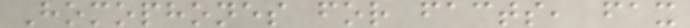Homophones for facts, fax
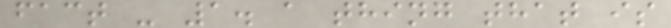fact - 1. a thing that is
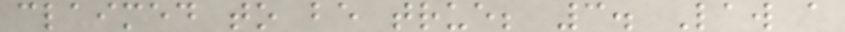claimed to be true; 3. Law a
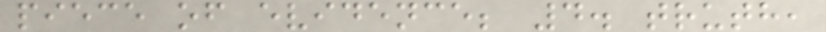piece of evidence; 4. truth,
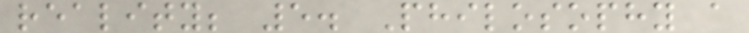reality; 5. Philosophy a
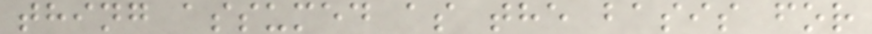thing assumed as the basis for
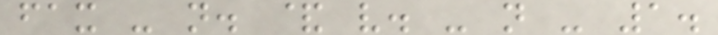fax - n. & v. - n - 1.
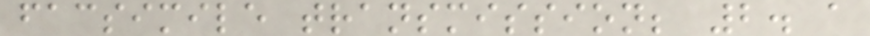facsimile transmission; 2. a
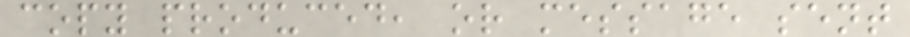copy produced, or message sent
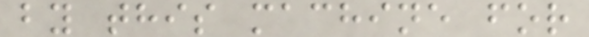by this machine for
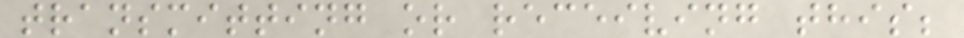transmitting or receiving this;
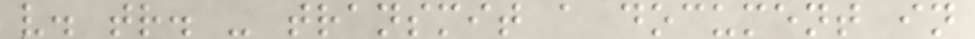v. tr. - transmit a document in
